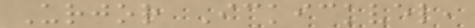Urjor Ickickvel,
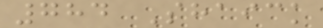784 Shaick
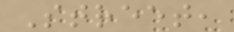Street,
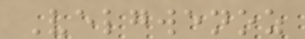Velgwenoz
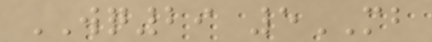WQ29 5MB
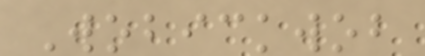Wobickwob
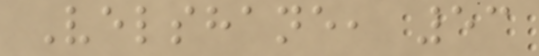Velshane, 53
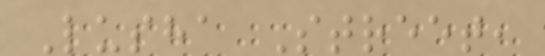Lusha Street,
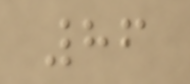86
